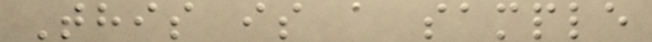This is a sample
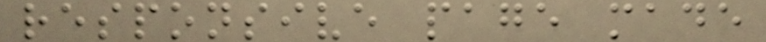responsive page made
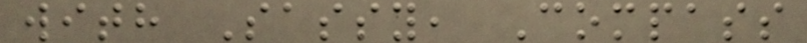with Sassy, Compass
